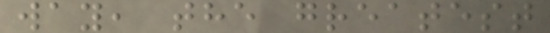way, the greatest
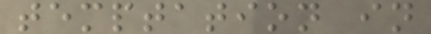temptation in
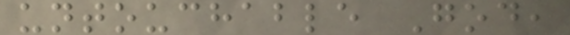untouchable God,
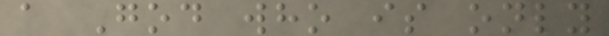a God who is only
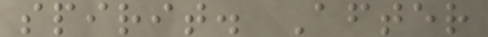spirit. After
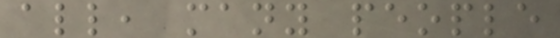all, many people
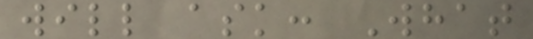will ask: What
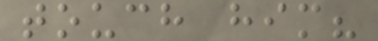touch him?
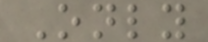Only
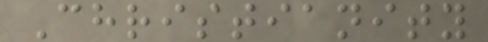Christianity
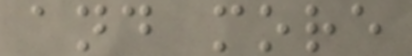and more
